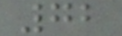72
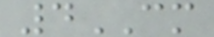4CM
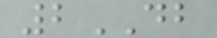2DB
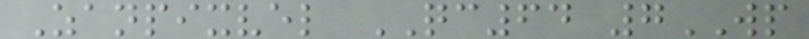Zanpixvel QC64 7WP
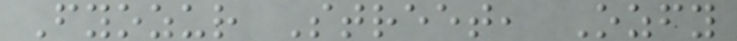Fyozur Street, Ozfy
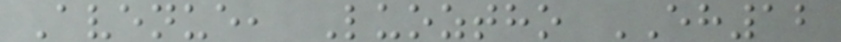Avenue, Luoztho EH12
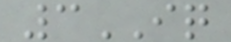3IQ
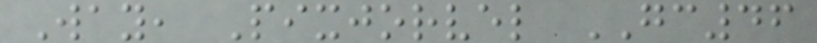Way, Pixjorvel GC46
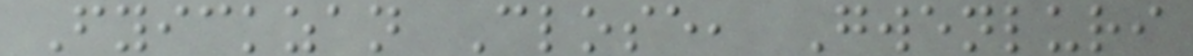Fyickzan Close, Gwenluri
